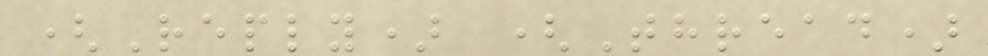(Reply) (Thread)
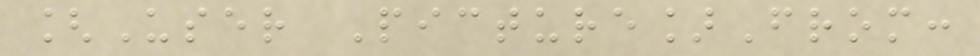[User Picture]From:
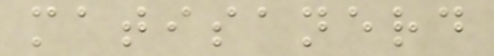matisanerd
